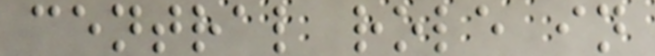central role in
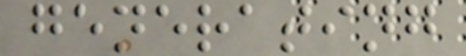generating
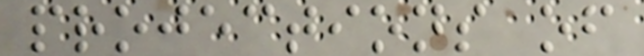projections of
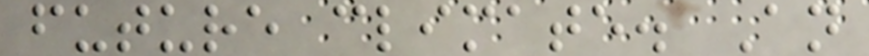future climate. An
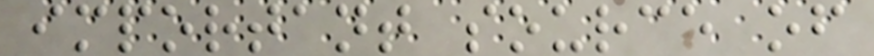important source of
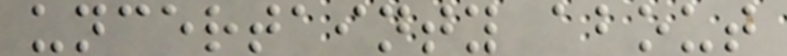uncertainty about
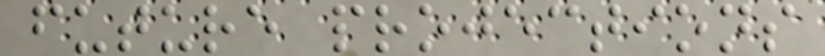future projections
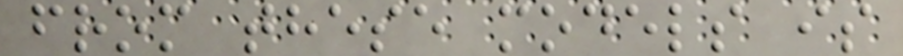from these models is
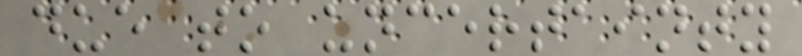due to uncertainty
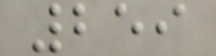259
